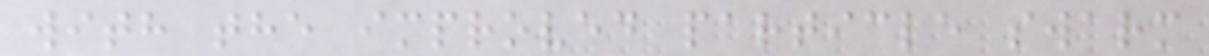with the improved particle swarm
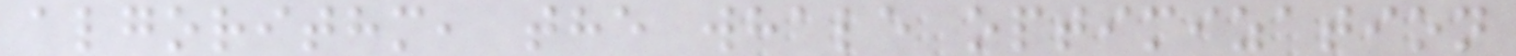algorithm, the whale optimization
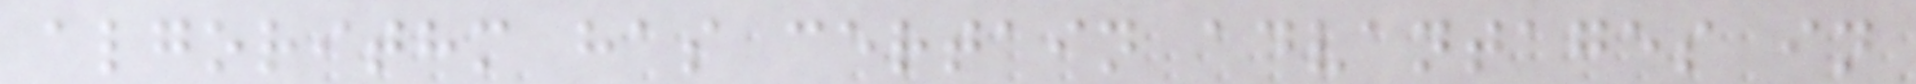algorithm has certain advantages in
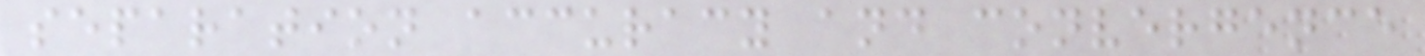separation accuracy and convergence
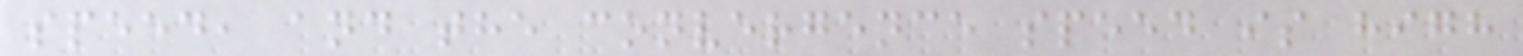speed, and the convergence speed is high
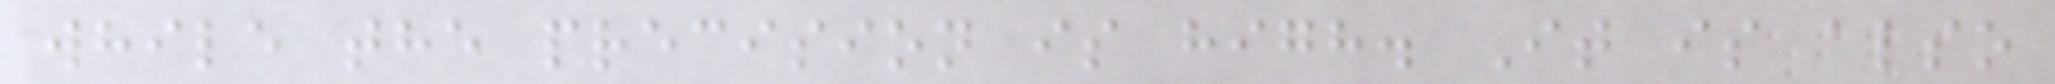while the precision is high. It is also
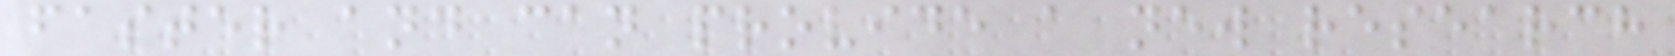faster and can provide a new research
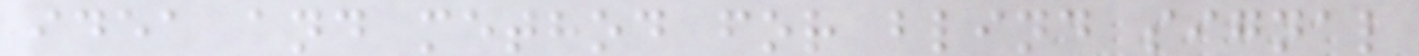idea and method for blind signal
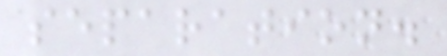separation.
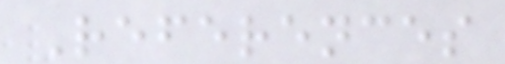References
